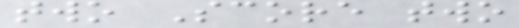two Score two
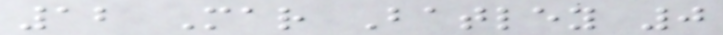12 Mar Batley 0
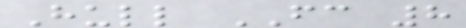Hull FC 8
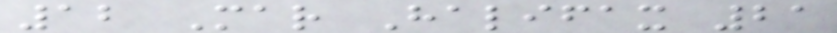12 Mar Halifax 21
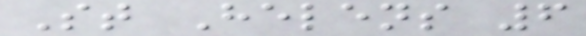St Helens 6
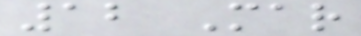12 Mar
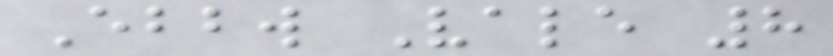Ebbw Vale 8
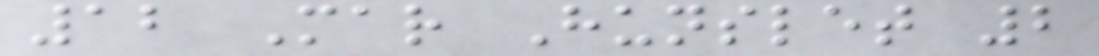12 Mar Hunslet 2
